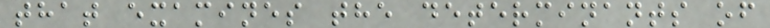that examines the determinants of
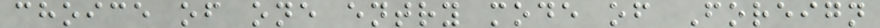choice of one entry mode of Foreign
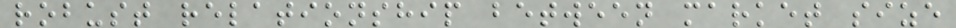robust relationship between market size
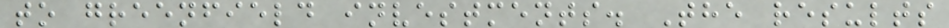to greenfield investments. The results
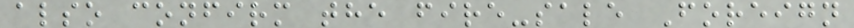also confirm the fire-sale Foreign
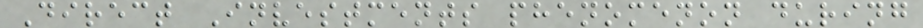Direct Investments phenomenon during
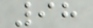98
